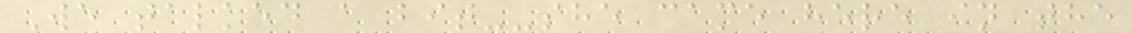We talked a bit--she came here in the
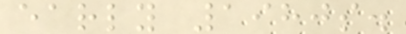early 1980s.
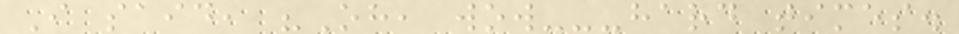I said, "Oh, wow---hard times.
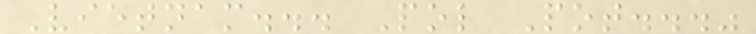Vietnam... Pol Pot..."
